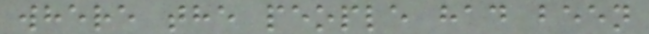where the people had been
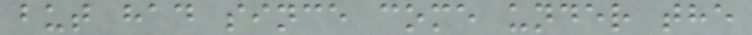but had since come under the
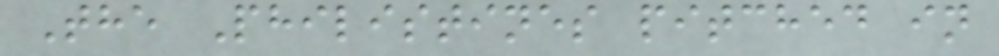The Philistines pitched in
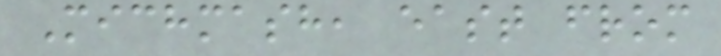Michmash, east from
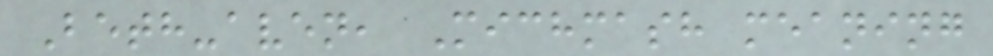Beth-aven, Michmash meaning
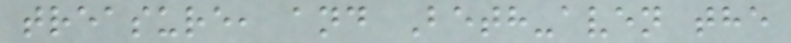treasure, and Beth-aven the
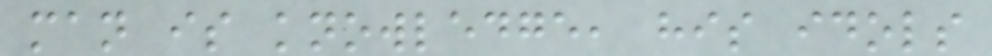man is knowledge, his idols
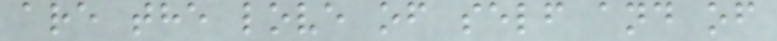are the love of self and of
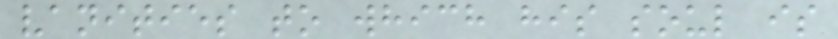vanities to which his soul is
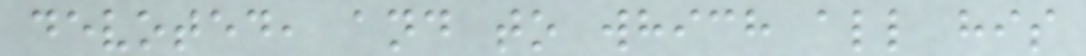devoted, and to which all his
